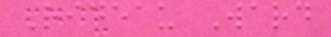Rideau Ward
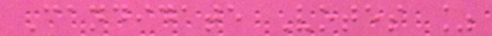Candidate Votes %
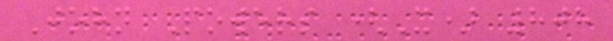John Powers (X) 808
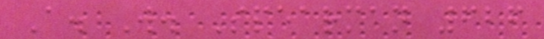A. W. Spearman 626
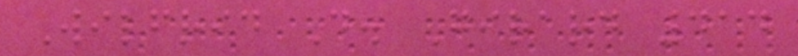Wilfrid D. Girard 414
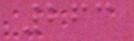263
